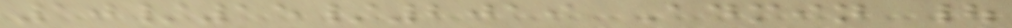10/15/2019 Admin |
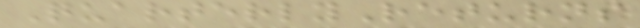QuarterlyReturns
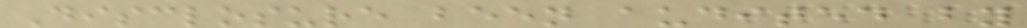Disclosure been audited by
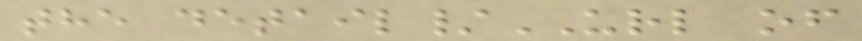the detail/URL of
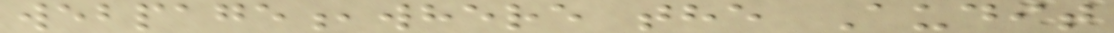webpage,where the Audit
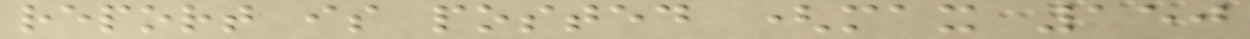report is posted (max 150
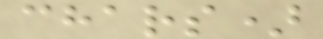chars)
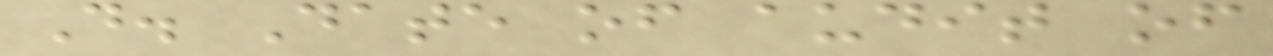D. Date of audit of
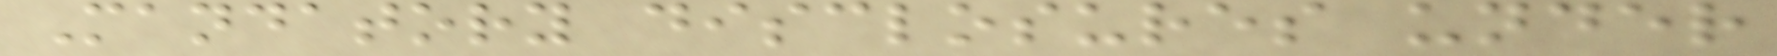Mandatory disclosures under
